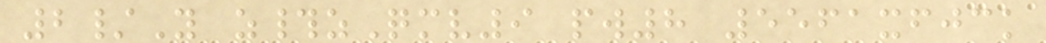2/Y z#zQmv9 pw8 5561xfjck
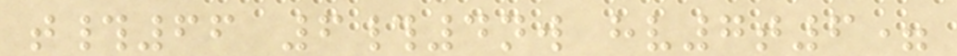t#66 6#4nw hv7t6=
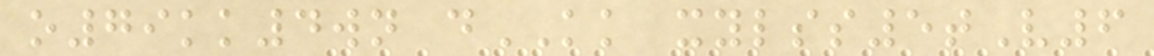o79kk4wn dKK xylss5tV6
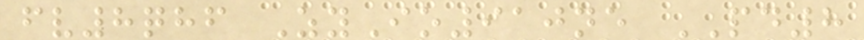fv8qhf ZyIo910ne PD8
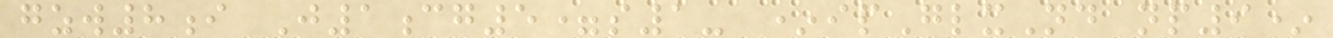gzw8i J1cg5=s1- *ipGlxNd np9*
